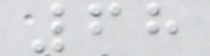68
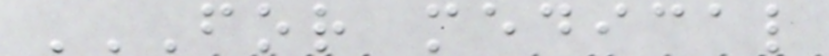FOR MEDICAL
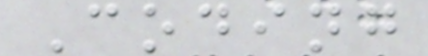Coding
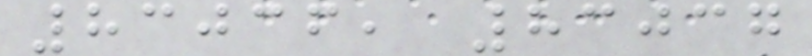83036, 83037
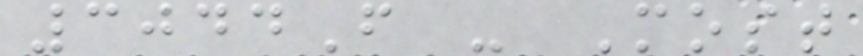3044F - Most
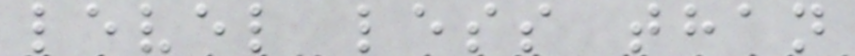level less than
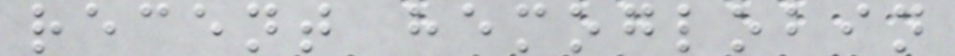recent hemoglobin
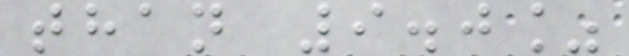than 9.0%
